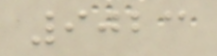9023
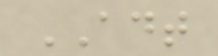ADT
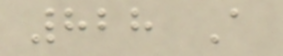828 A
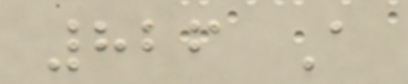826 A
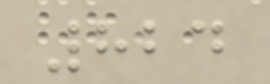824
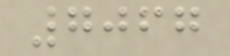7067
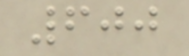600
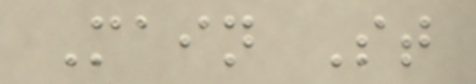Main St
